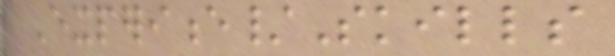Experience/Skills
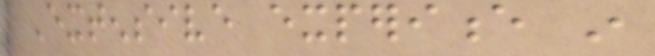Extensive experience in
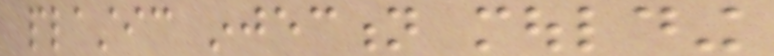plastic injection moulding
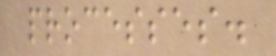processes.
